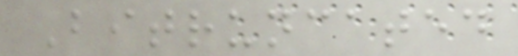Bitruncated
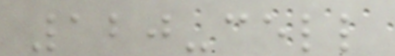120-cell
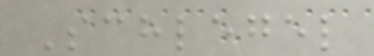Schlegel
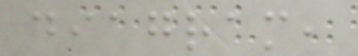diagram,
